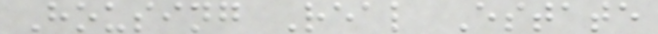Housing Real Estate
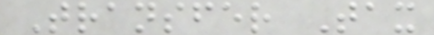Transfer Tax
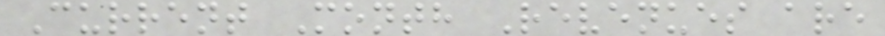Current Month Revenues are
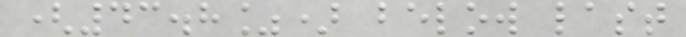(43.8%) below last
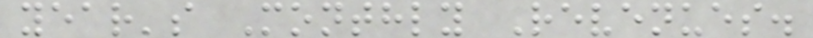year's Monthly Revenues.
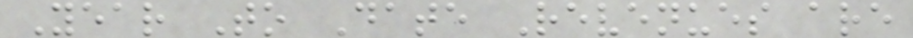Year To Date Revenues are
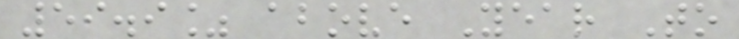59.9% above Year To
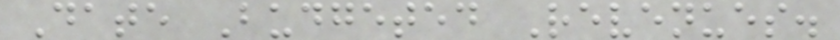Date Budgeted Revenues.
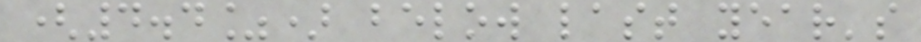(4.4%) below last year's
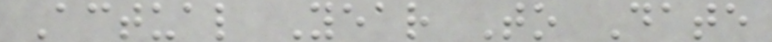Actual Year To Date
